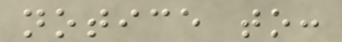notice to:
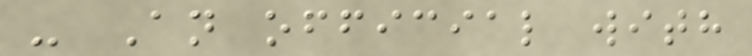- An official with
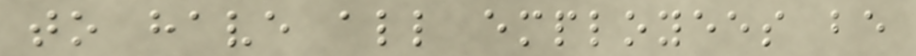to have all employees be
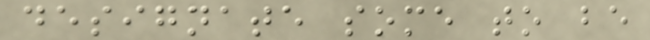designate some to be
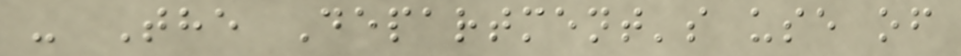- The Department's use of
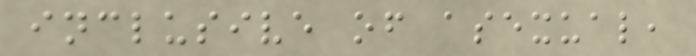inclusive of asexual,
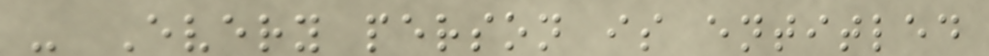- Every person is entitled
